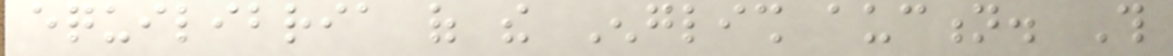equilibria of the English auction. This
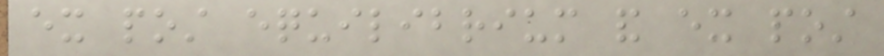ex post equilibrium and ex post
